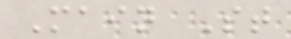Main St
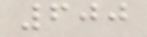600
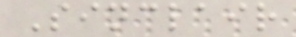Sinclair
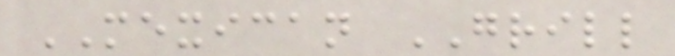MEXICAN GRILL
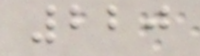220
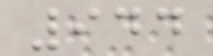944
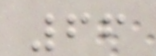66
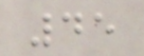45
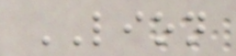LION
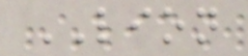LION
